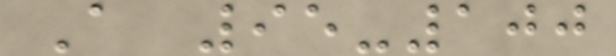A 95-100
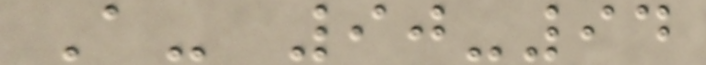A- 90-94
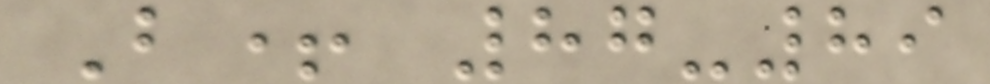B+ 87-89
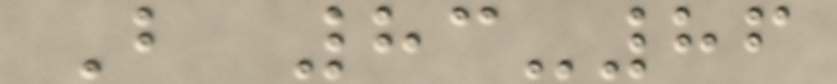B 83-86
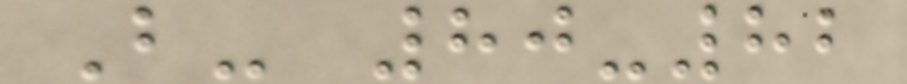B- 80-82
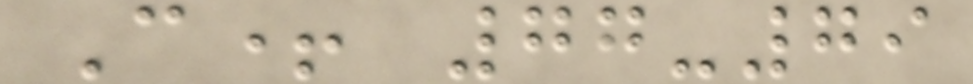C+ 77-79
